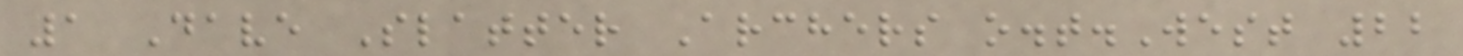1 Dave Slatter Archers o.t.West 22
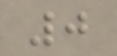0
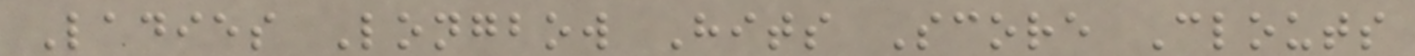Ladies Longbow Hits Score Clouts
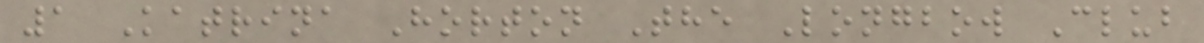1 Katrina Horton The Longbow Club
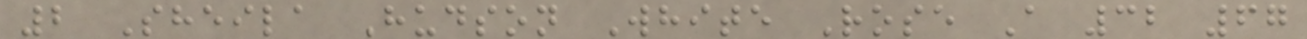2 Sheila Hudson White Rose A 32 67
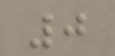0
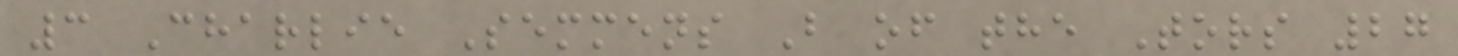3 Charlie Semmens B of the Tors 27
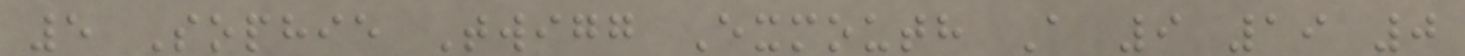5 Sophie Twigg Exmouth A 9 19 0
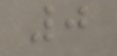0
